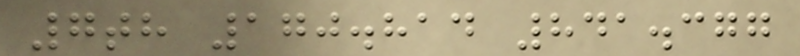7th 170.814 841.377
